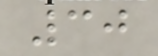30
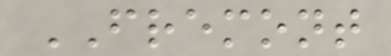FREMONT
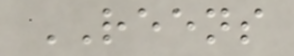REENS
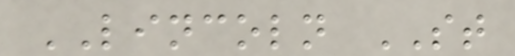LINCOLN ST
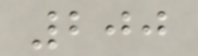200
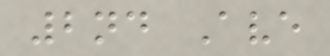2nd Ave
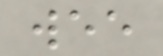wee
